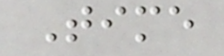Time
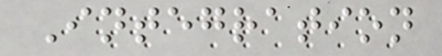Integration
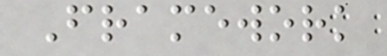Framework
